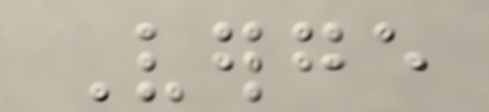Verge
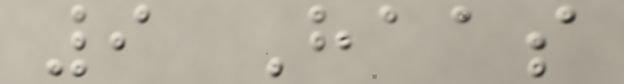9 Haas
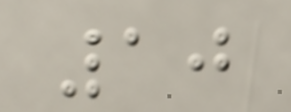10
